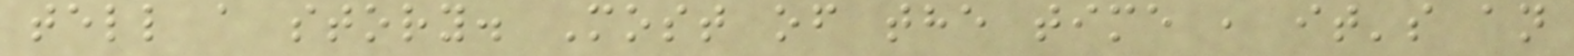tell a story. Most of the time , it's an
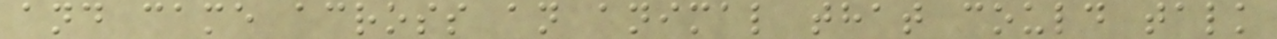and came across an animal that could talk
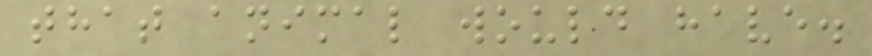that animal would have.
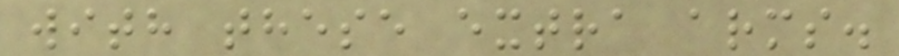with these extra arms.
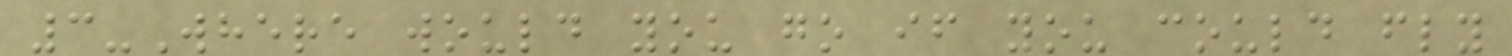3-Where would you go if you could fly
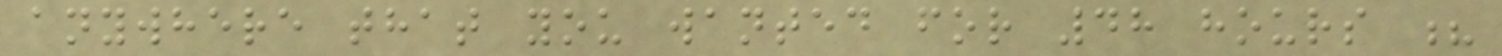anywhere that you wanted for 48 hours ?
